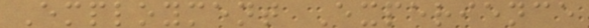Employment Experience
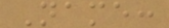Name:
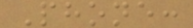Phone:
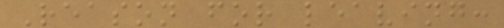Reason for leaving:
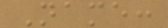Name:
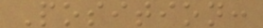Position:
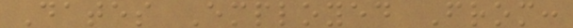Dates Employed From:
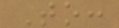To:
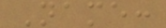Name:
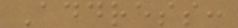Address:
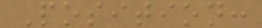Position:
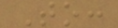To:
